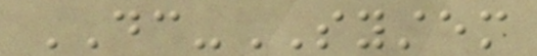DC-SYSTEM
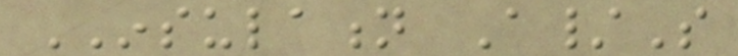INSULATION A/S
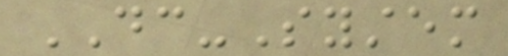DC-System
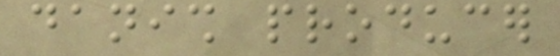danish producer
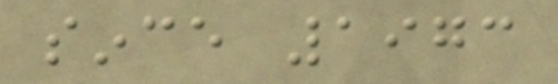since 1973
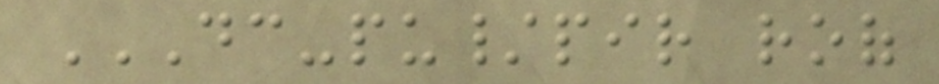DC-PU/PIR ROOF
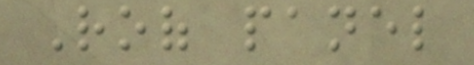Roof panel
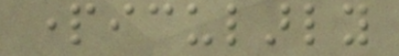particularly
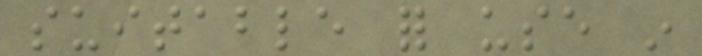suitable for use in
